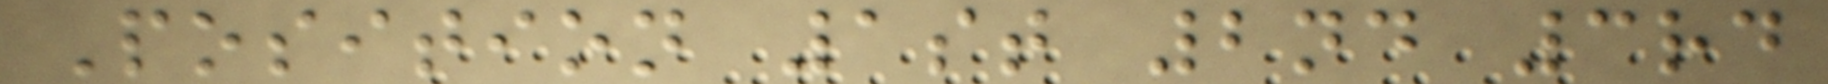Position 1st 2nd 3rd
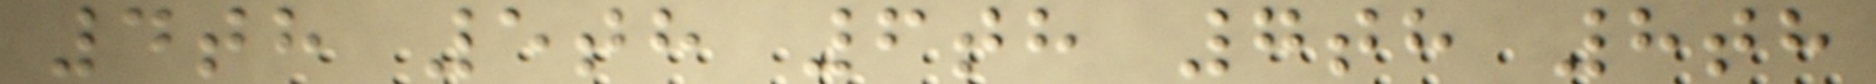4th 5th 6th 7th 8th
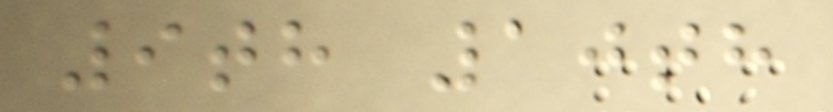9th 10th
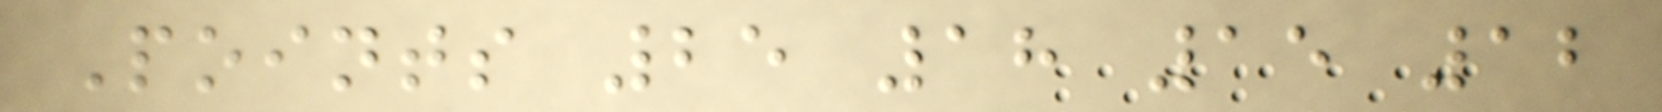Points 25 18 15 12
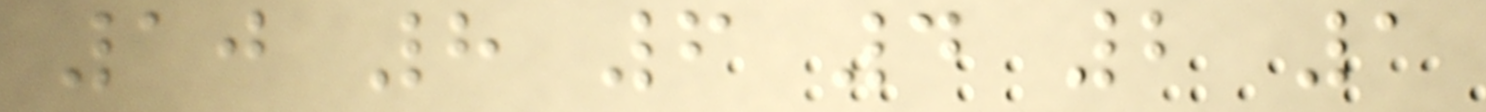10 8 6 4 2 1
